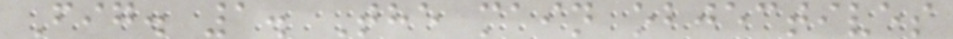Fig. 1. The main objectives
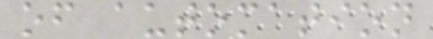of automation
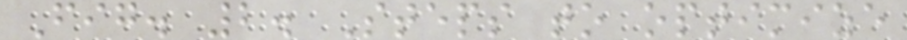Fig. 2. Steps to optimize
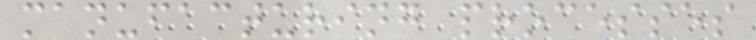manufacturing processes
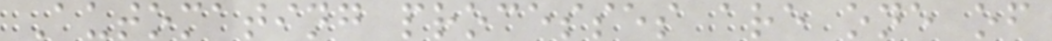Automating processes are one of
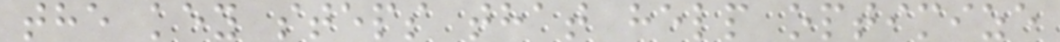the key steps that help optimize
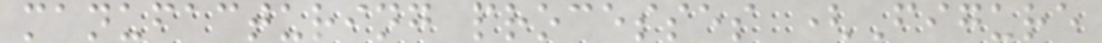manufacturing processes (Figure
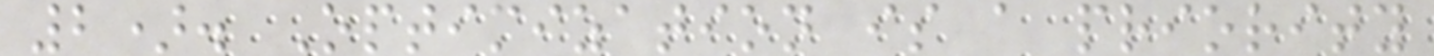2). Optimization is a priority
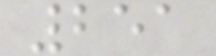251
